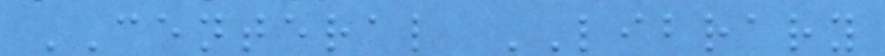CENTERAL LIBRARY
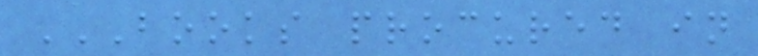BOOKS PROCURED IN
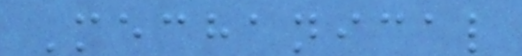Mechanical
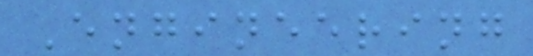Engineering
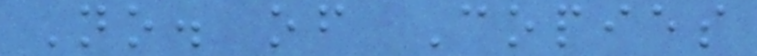No. of Copies
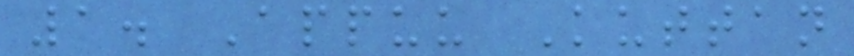1. Appuu Kuttan
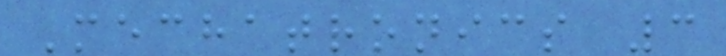Mechatronics 3
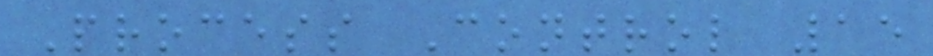Process Control 15
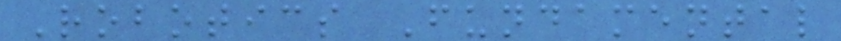Robotics Fundamental
